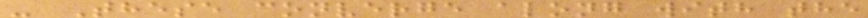- These converge along with the
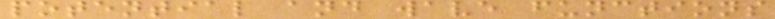potential and wave functions
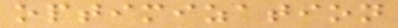optimization
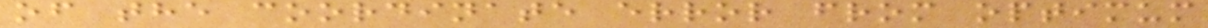of the coordinate error from optimum
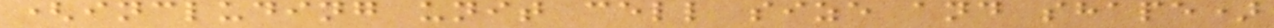(including unit cell size and shape)
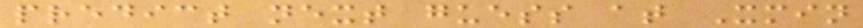predict next guess at Xmin
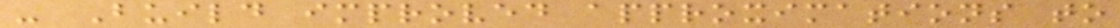- Build improved approximations to
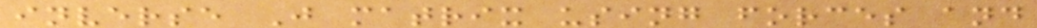inverse J matrix using forces and
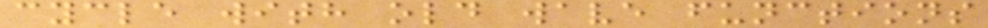cycle with old wave functions
